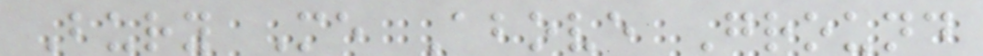Bury Me Above Ground
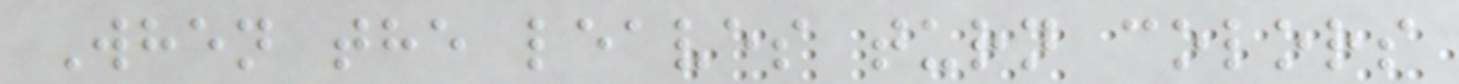When the leaves turn colors
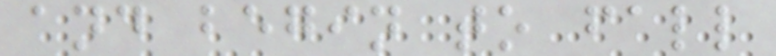and begin to fall
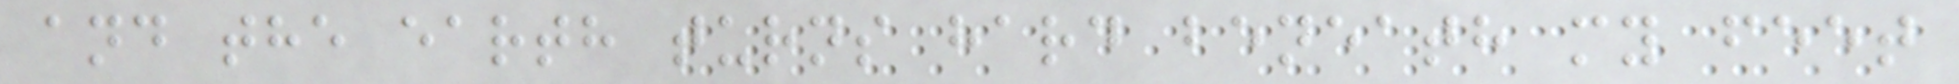and the earth turns hard beneath my feet
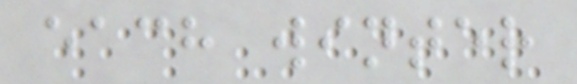each winter
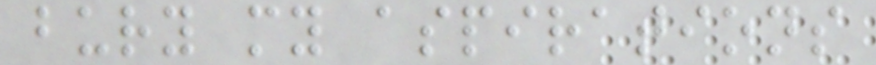bury my aspirations
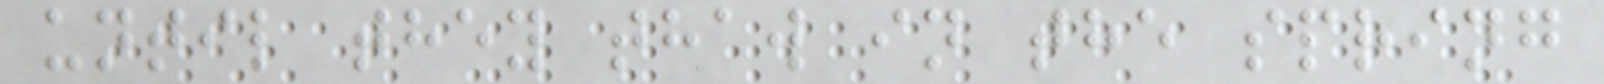until they thaw in the spring
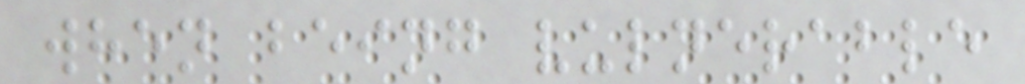when being vulnerable
